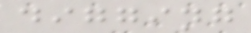digging
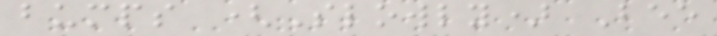bumps (Slowly) Bee
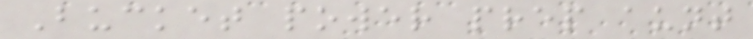Bucket power prep aunt
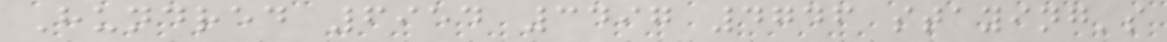Hundred 6954 3497 4746 staying's
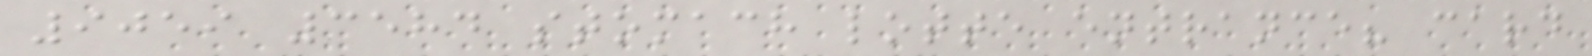9059 3584 stomach lotte entrance? card
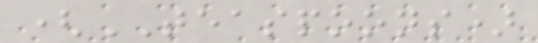(TEASPOONS)
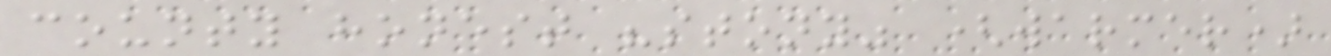county honest "stony" (warmer)
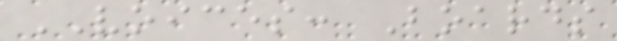VOICES: Boards
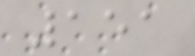151
